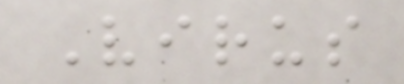Virus
